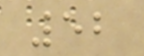52
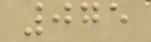075
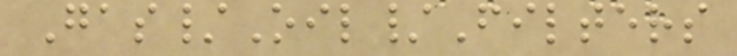Gas/Oil/Filters
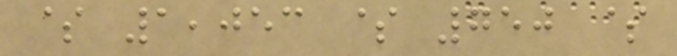$ 1,053 $ 750 $
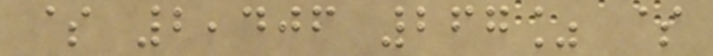$ 2,406 267% $
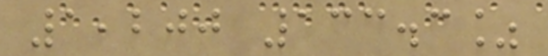1,200 133.3%
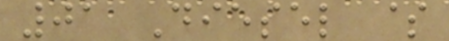01 Diesel $
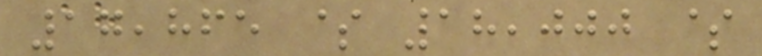17,865 $ 18,000 $
